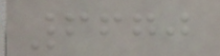6670
